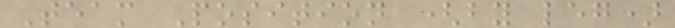Team Position (by leg)
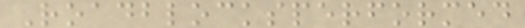Roadblocksperformed
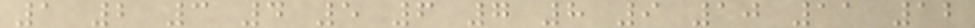1 2 3 4 5 6 7 8 9 10 11 12
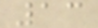13
